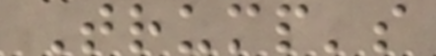Trump's
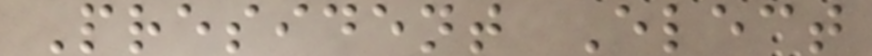President Elect
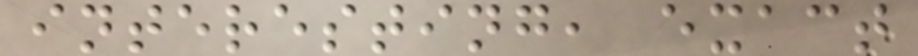interesting, exact
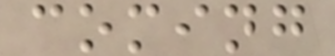coming
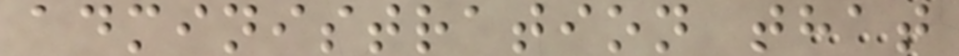administration that
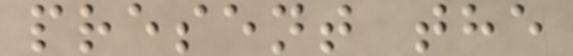present the
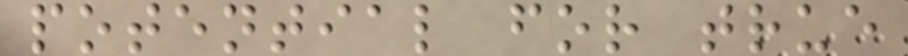potential for true
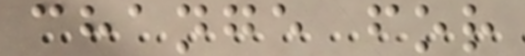change for
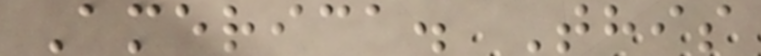America. This
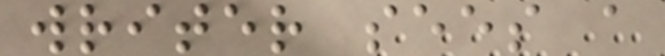writer sees a
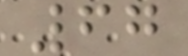67
